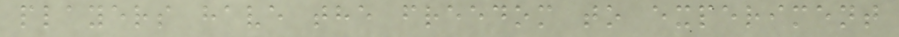players have the freedom to experiment
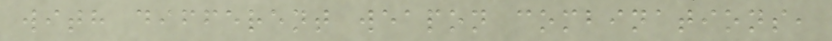with different weapon combinations,
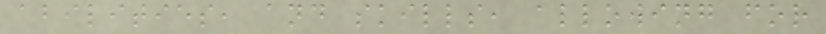abilities, and skills, allowing for
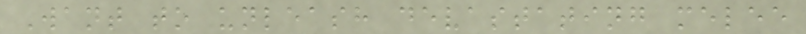Want to unleash devastating melee
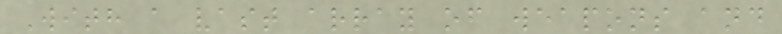With a vast array of weapons and
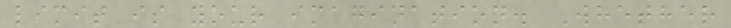limit is your imagination. Whether
